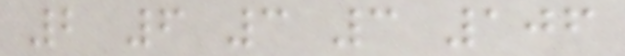2 6 3 3 106
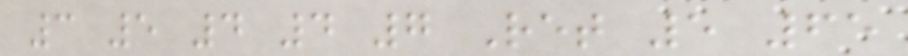3 5 4 4 7 Ret 5 65
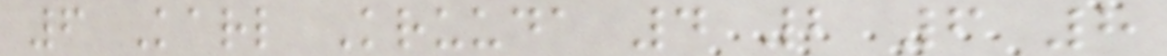6 Karl Kruuda 4 2 6 8
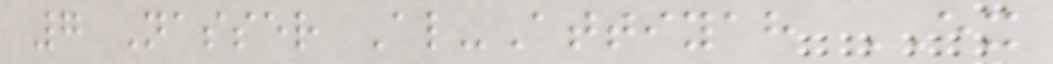7 Nasser Al-Attiyah EX
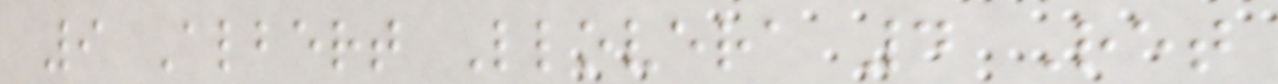9 Albert Llovera 4 Ret
